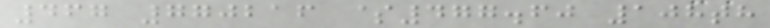467 770216 $477.60 108th
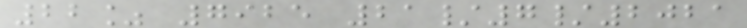22% 7925 21/7/2021
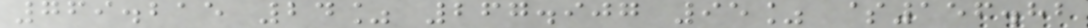769.215 24% 267.907 95% $156.82
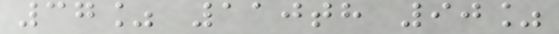37% 110th 90%
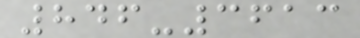846-3613
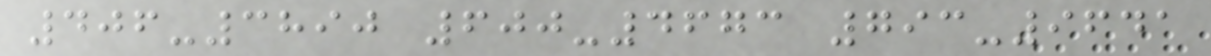406-3890 600-4673 793-9641
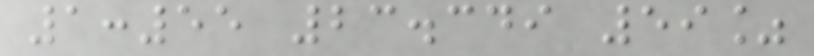1:55 23.349 59%
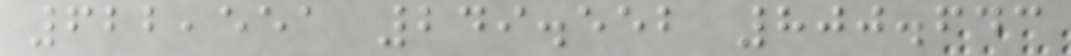622,551 249.552 800.643
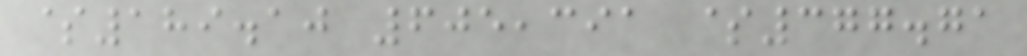$189.10 605,391 $377.71
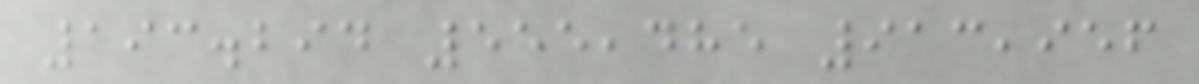193.294 555,485 913,956
